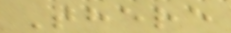There
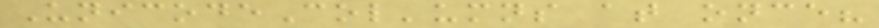UnicodeCol'umns at once?
